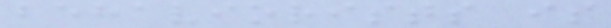behaviorists is
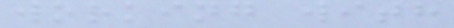working with
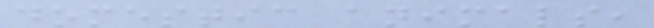domestic animals,
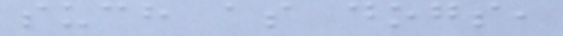such as dogs,
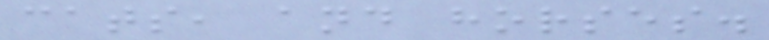cats, and horses.
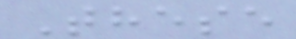These
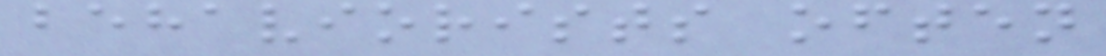behaviorists often
